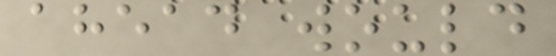ahead would
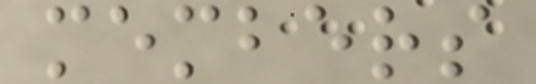members
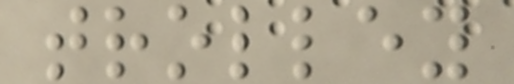trolley
